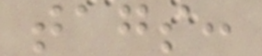tags:
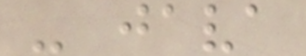- java
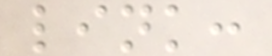link:
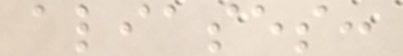aliases:
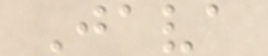Java
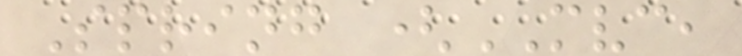Spring (MVC,
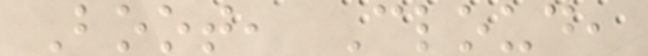Boot, Cloud,
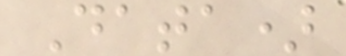Data)
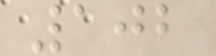102
